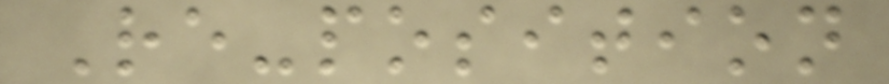Re-position
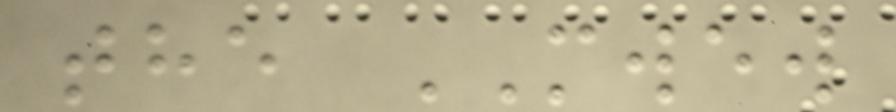the MWEW
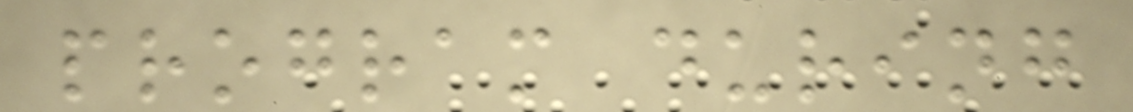program during
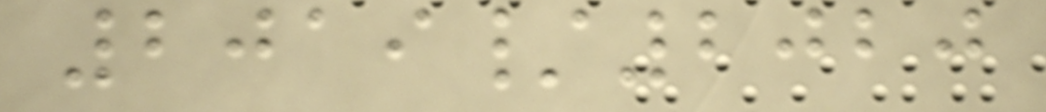2019/2020
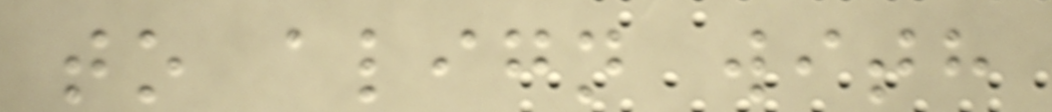to align with
